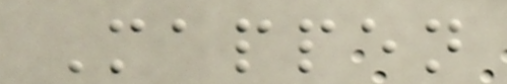Mappen
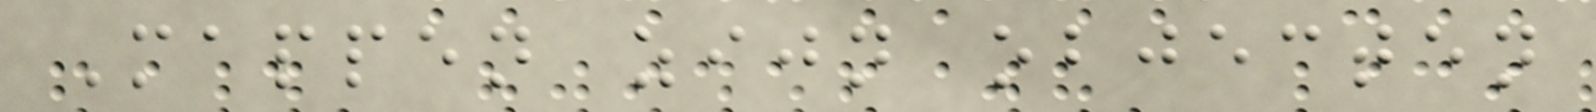Mappen zijn objecten
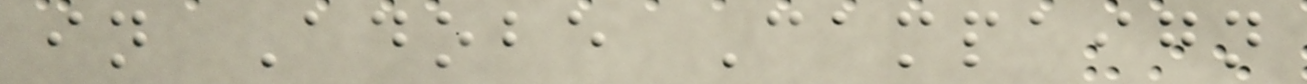in Adobe Campaign
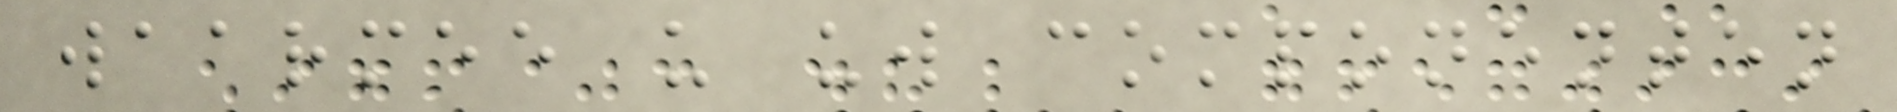waarmee u uw componenten
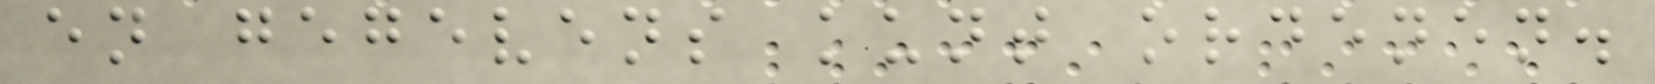en gegevens kunt ordenen.
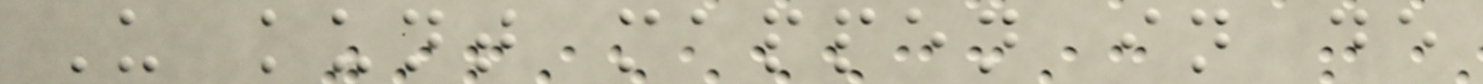U kunt mappen in de
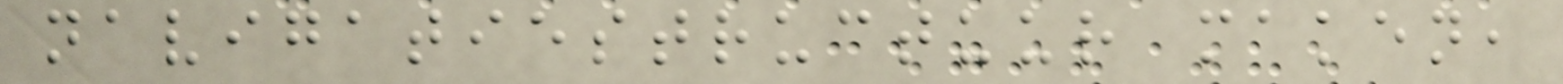navigatiestructuur maken,
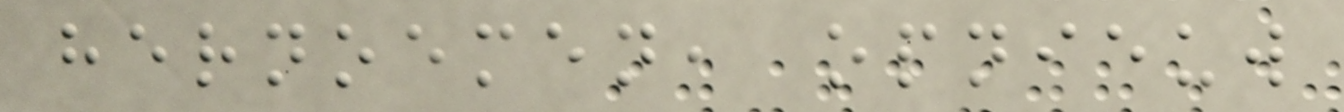hernoemen, opnieuw
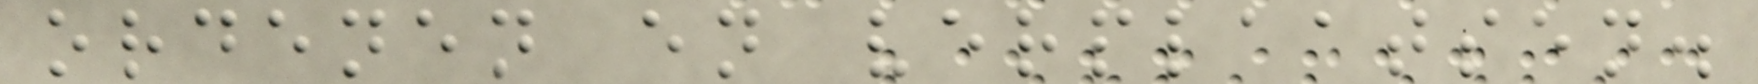ordenen en verplaatsen.
